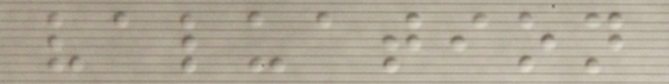valuation
